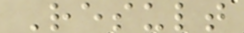Result
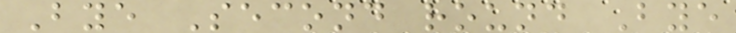Bye Second round Bye
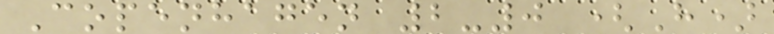Copenhagen 2-0 (H)
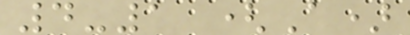4-1 (A)
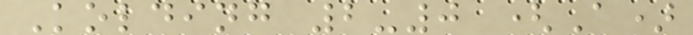Kolding 2-0 (A)
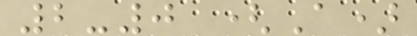2-0 (A)
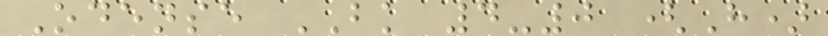Odense BK 4-0 (H)
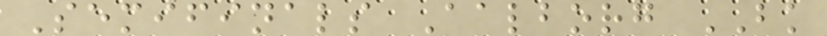Semifinals Aalborg BK
